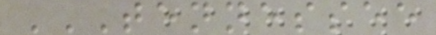TENNESSEE
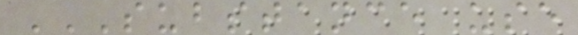SUBSTANCE USE
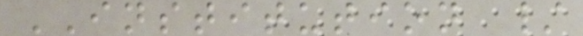INSTITUTION /
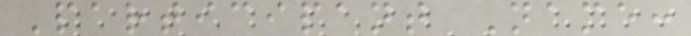Participant Name:
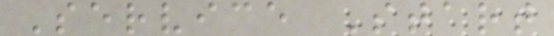Service Start
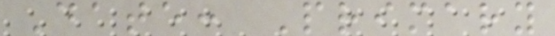Date: Primary
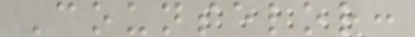Counselor:
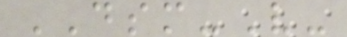DSM-V-
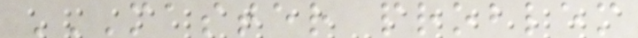MASTER PROBLEM
